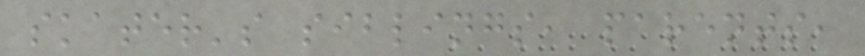skater's siblings, parents,
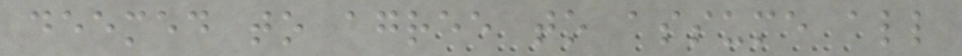deemed to agree to assume all
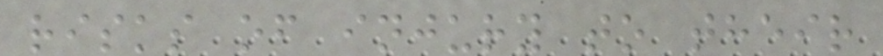risks of injury to their
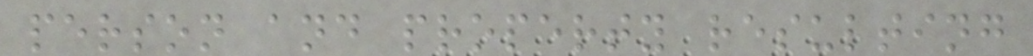person and property resulting
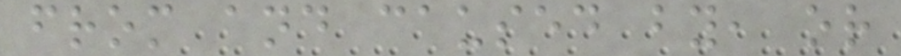from and caused by, or
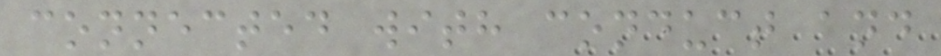connected with conduct and
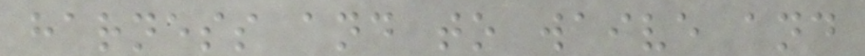harness and to waive and
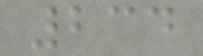234
